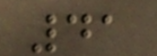41
